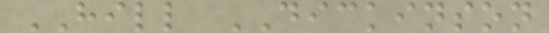HILL DICKINSON
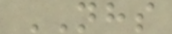NHS
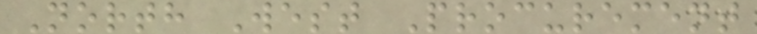North West Procurement
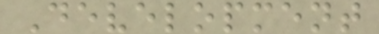Development
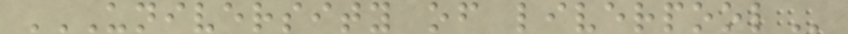UNIVERSITY OF LIVERPOOL
